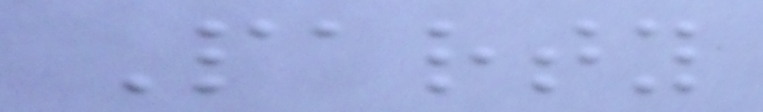Party
